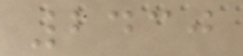2430
